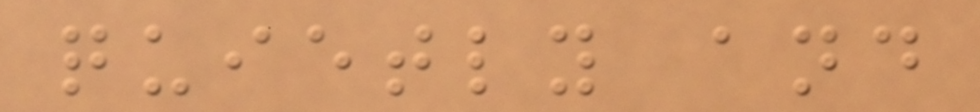quietly and
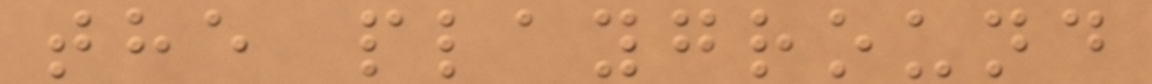the playground
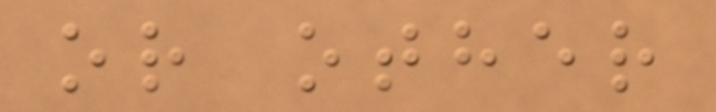or other
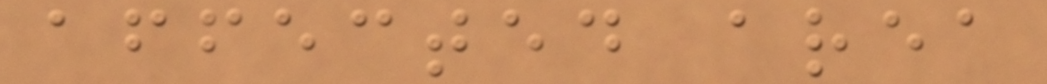affected area
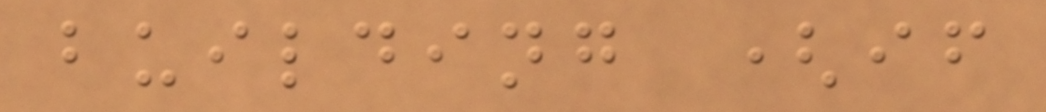building (if
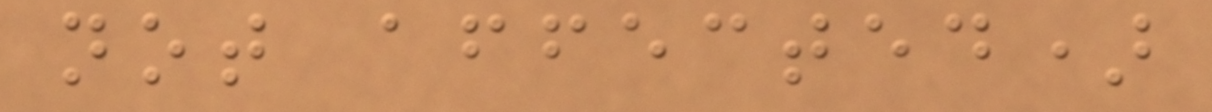not affected)
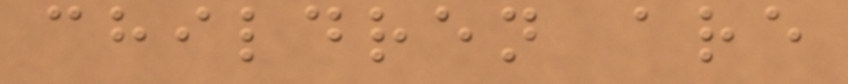children are
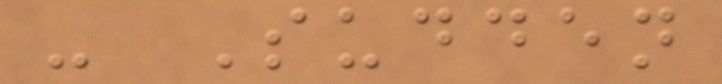- Sudden
